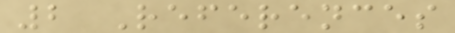2 References
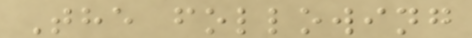The following
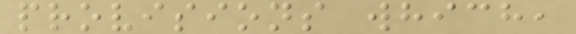provisions which,
